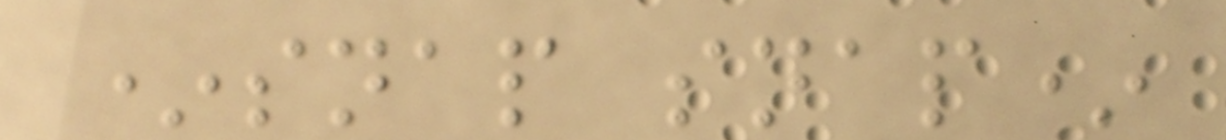*snap snap*
